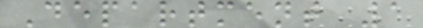Department 1
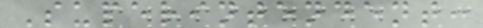Superintendent:
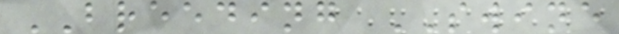BREEDING SWINE
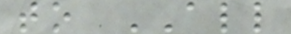to ALL
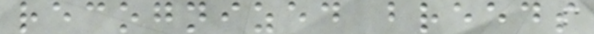recognized breeds
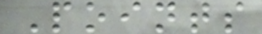Points
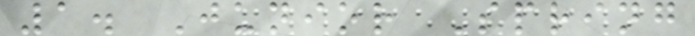1. Junior Spring
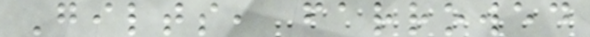Gilts, farrowed
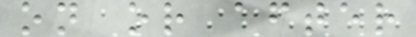on or after
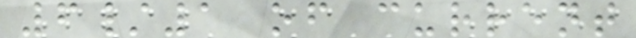6/1 of current
